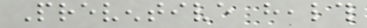Preventive health
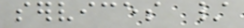services /
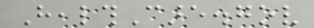HealthCare.gov
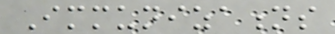Immunizations
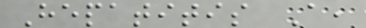Hepatitis A,
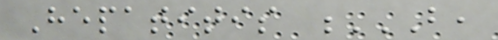Hepatitis B,
